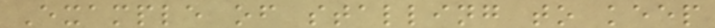Example of stalling to keep
